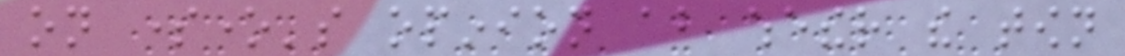on someone's opinion about whether the town
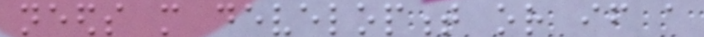needs more development or if a
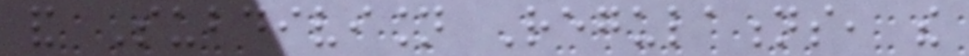and Subdivision Regulations, the
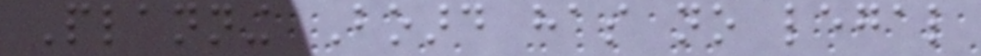Planning Board has no legal
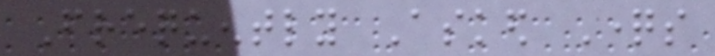Frequently Asked Questions
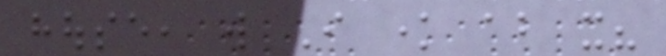house, will I know about it?
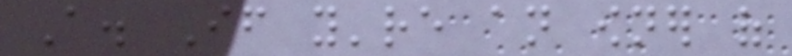A. If you're an owner of
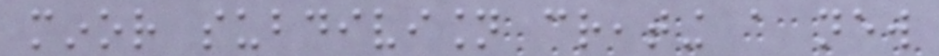minor subdivision creating a new
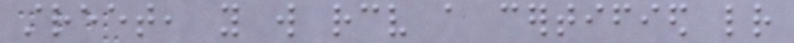street, you will receive a certified letter
